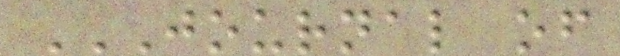JOURNAL OF
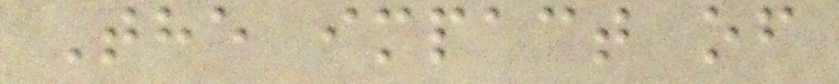The impact of
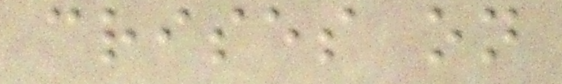crises on
